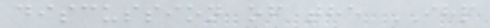discussion of the IHP
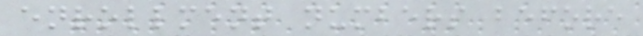enrollment numbers before
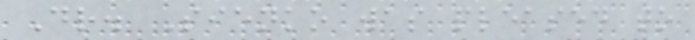Dr. Sienko was pleased to
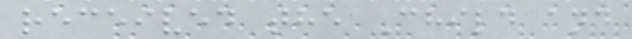received the Child and
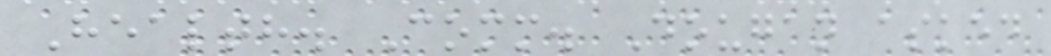Health. Comm. Dougan asked
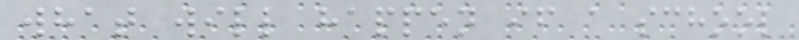what will happen if a school
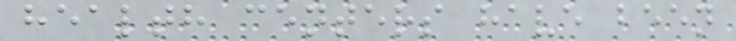health centers have been
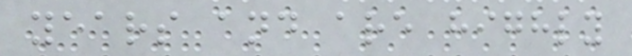years and are highly
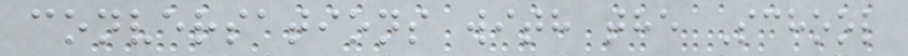conversations with the School
